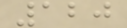120
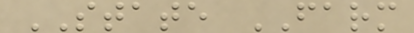STATE FARM
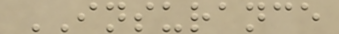INSURANCE
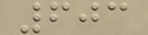603
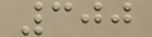300
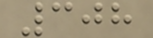308
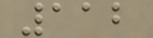112
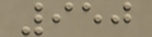950
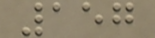157
